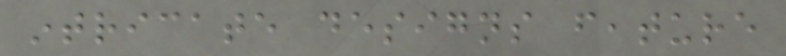intricate designs feature
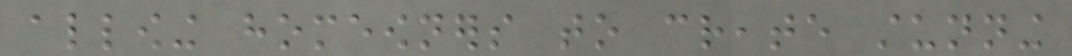allowing homeowners to create stunning
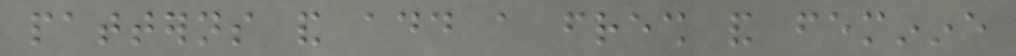patterns and add a fresh and feminine
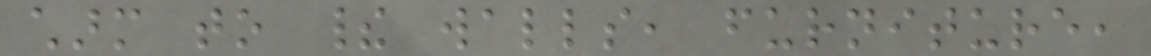charm to their walls, furniture,
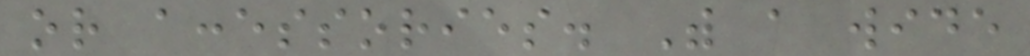or accessories. With a wide
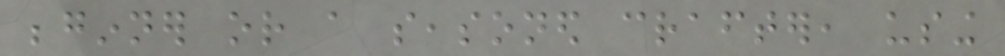beginner or a seasoned crafter, using
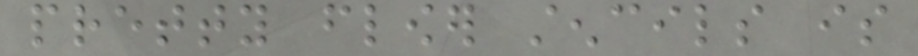pretty flower stencils is
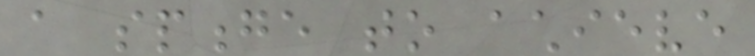a sponge to achieve
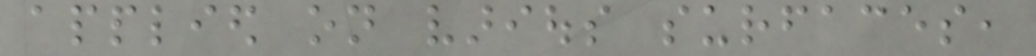applied on various surfaces,
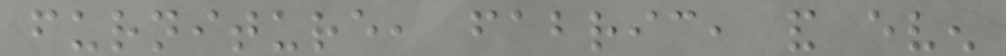furniture, fabric, and even
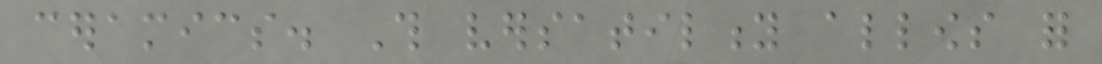ceramics. This versatility allows for
